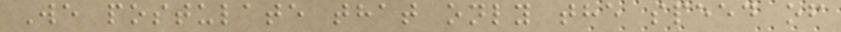We postulate that only the speed of
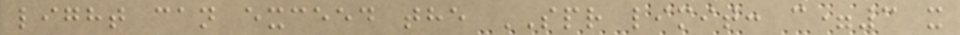light can exceed the SPR limit: c=3 x
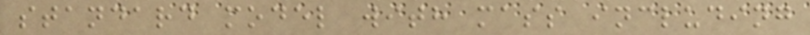standard model with mass including
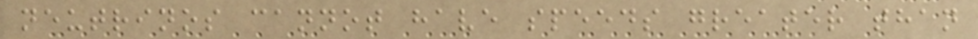neutrinos cannot have speeds greater than
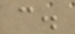c.
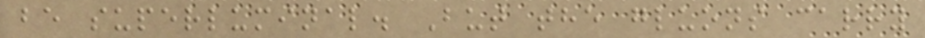be superluminal. But the gluons carry
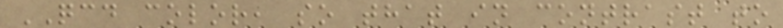QCD color, so that in contrast to
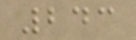243
